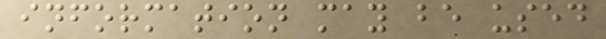information may be used
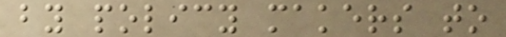by policy makers to
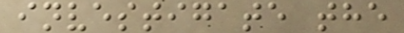investigate the
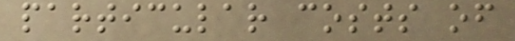particular costs of
